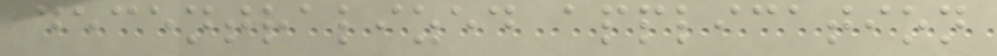decentralized application
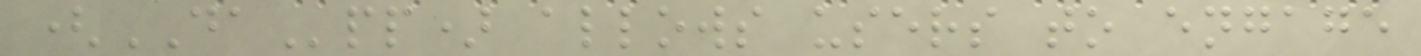(DApp) allows users to engage
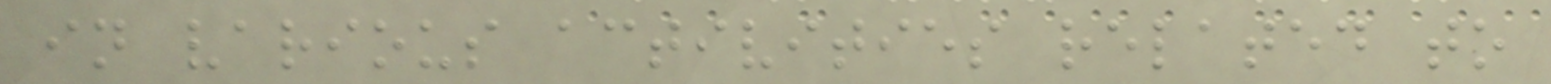in various activities related to
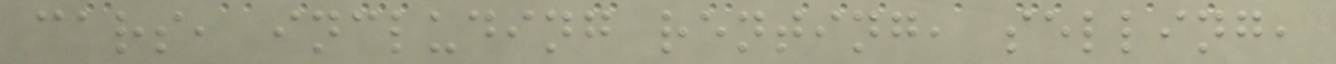cars, including renting, selling,
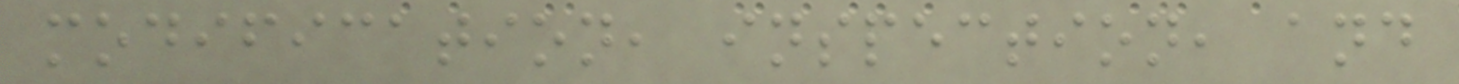modification, inspection, and
